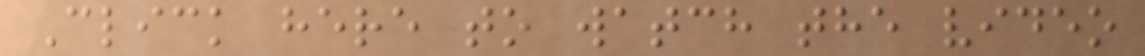Click here to watch the video
